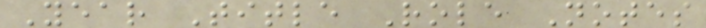Year Title Role Notes
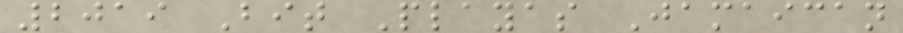2019 Bit Playas Jamaican
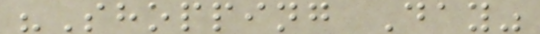"Shopping Day"
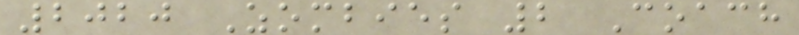2020 Zombies 2 Coach
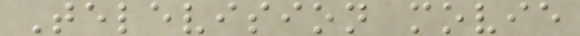Television movie
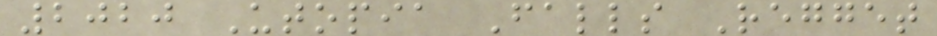2020 Utopia Falls Regget
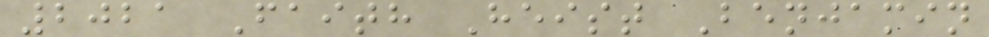2021 Faith Heist Benjamin
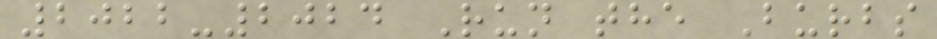2022-2024 Run the Burbs
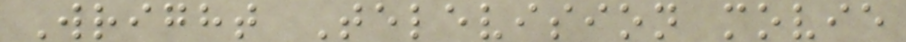Wright Television movie
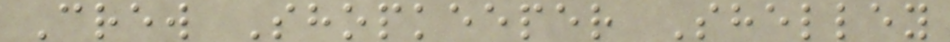Crew Shopkeeper Shelley
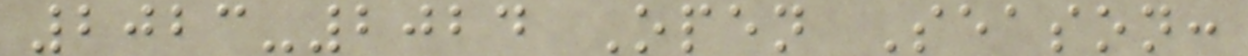2023-2024 Open Season:
